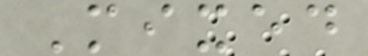Mixed
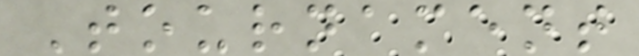Tournament
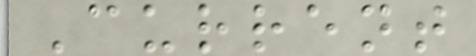Current
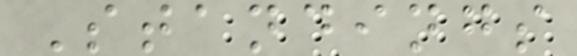Standings
